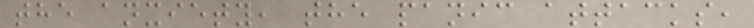the anxiety, the panic attacks,
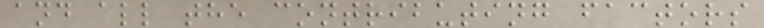and all the contributing factors
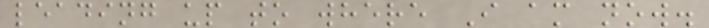leading up to where I am now.
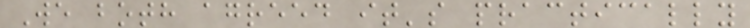We both agreed it's practically
